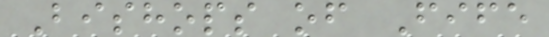Bishops of Fife
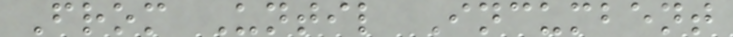From Until Incumbent
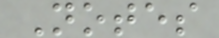Notes
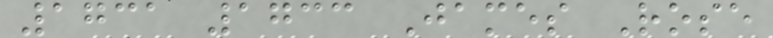1731 1733 James Rose
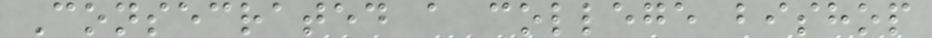Consecrated a college bishop
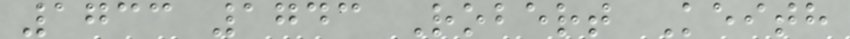1733 1743 Robert Keith
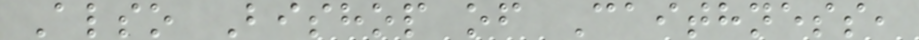Also Bishop of Caithness,
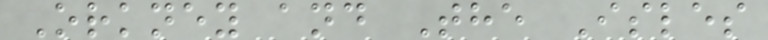Orkney and The Isles
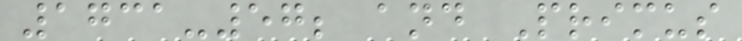1731-57; and Primus
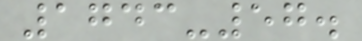1743-57.
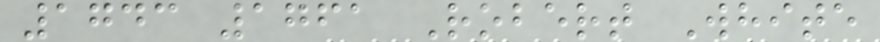1743 1761 Robert White
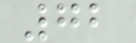72
